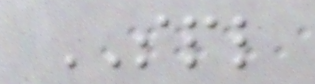SPL
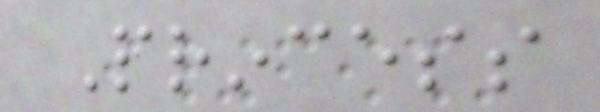Princess
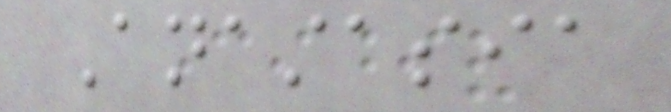Anastasia
